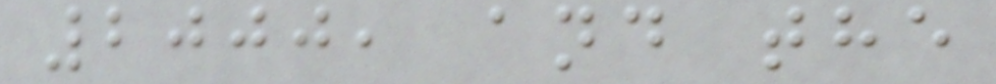2000, and the
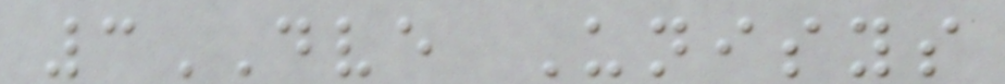3DVE Unisys
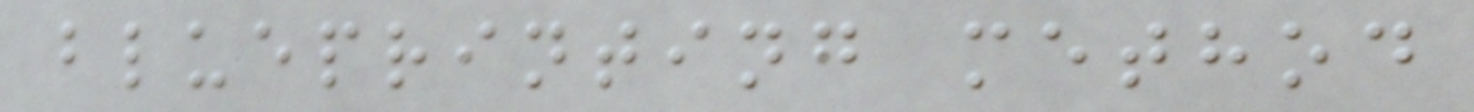blueprinting method
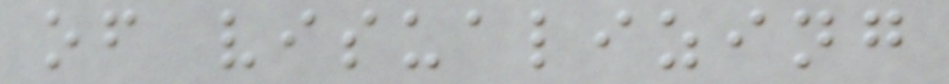of visualizing
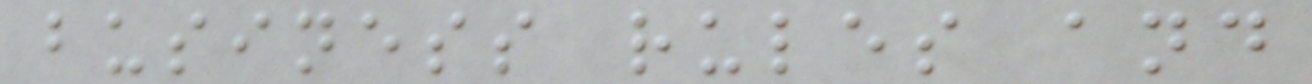business rules and
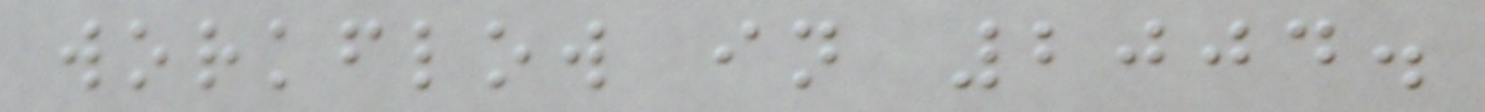workflow in 2004.
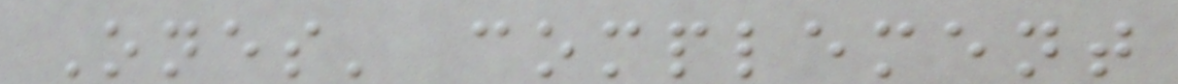Ones' complement
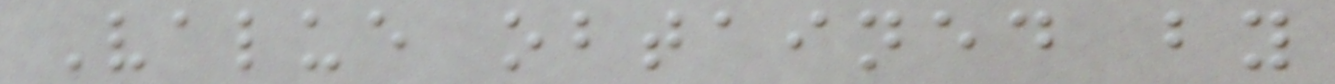Value obtained by
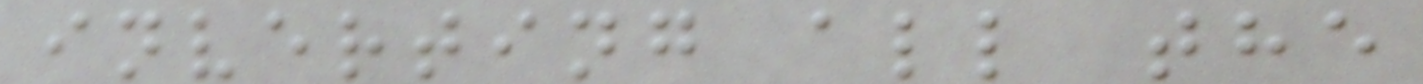inverting all the
